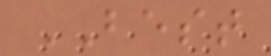BEST
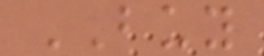BUY
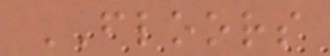FLOORS
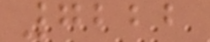7222
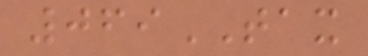069TAX
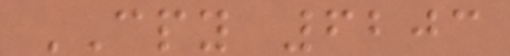CPY 6203
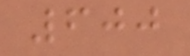600
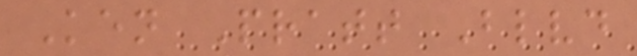Ken Pratt Blvd
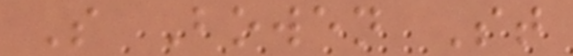S Bowen St
